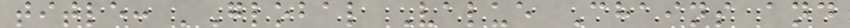title: 'Global Value Chains and
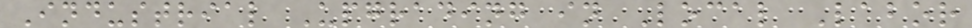Industrial Upgrading in Local Labor
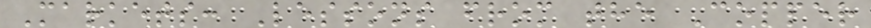Markets: Lessons from the Copper
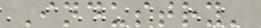Industry'
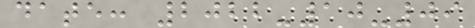date: 2022-10-09
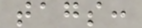tags:
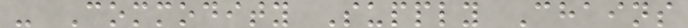- Commodity Supply Chains
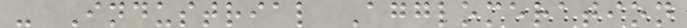- Industrial Agglomeration
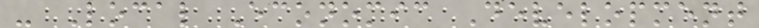- Local Economic Development
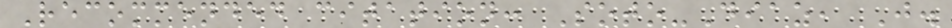Recommended citation: Soto-Diaz, J.
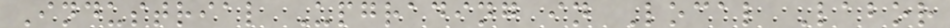Industrial Upgrading in Local Labor
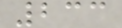233
